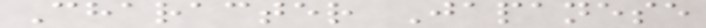Character Japanese
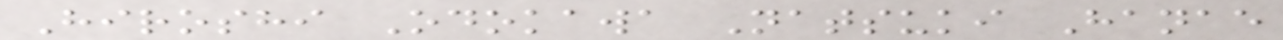Hiroshi Odokawa Natsuki Hanae
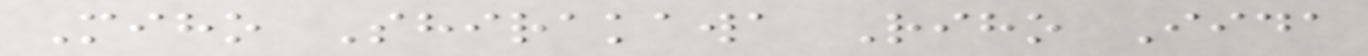Miho Shirakawa Riho Iida
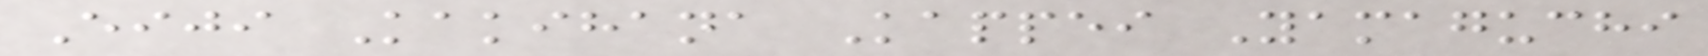Eiji Kakihana Kappei Yamaguchi
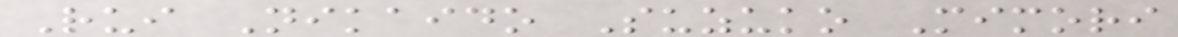Rui Nikaido Suzuko Mimori
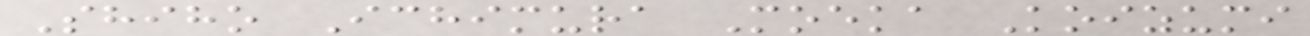Shiho Ichimura Moeka Koizumi
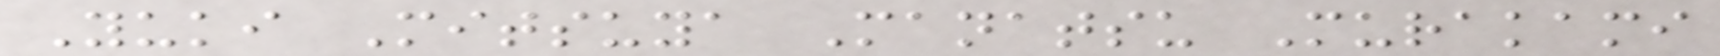Yuki Mitsuya Manatsu Murakami
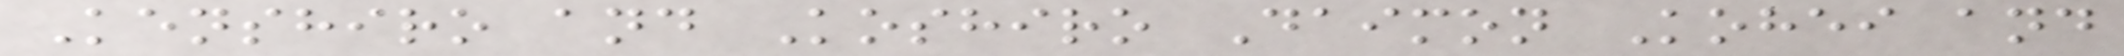Kenshiro and Koshiro Daimon Kohei and
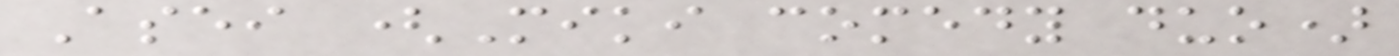Asei (Miki comedy duo)
